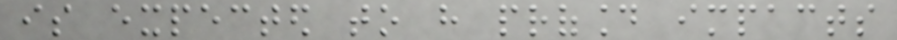is expected to have profound impacts
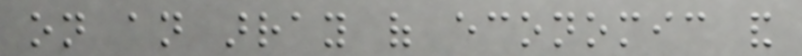on an array of economic and
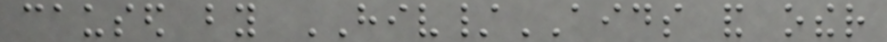caused by HIV/AIDS and other
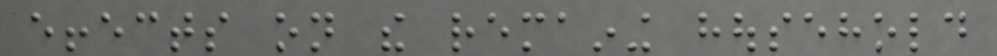effects on the remaining household
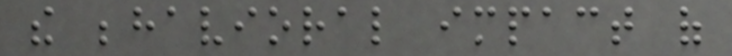the behavioral impact of
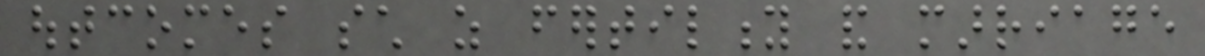outcomes such as fertility and marriage
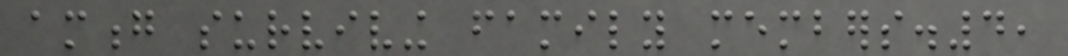among surviving family members.4,
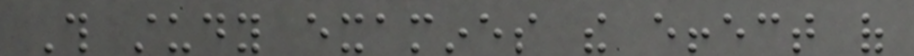This study examines the effect of
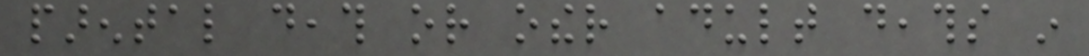parental death or other adult deaths in
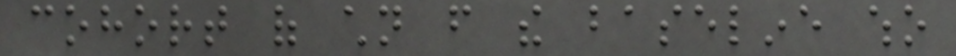cohort of children from the baseline who
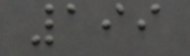199
